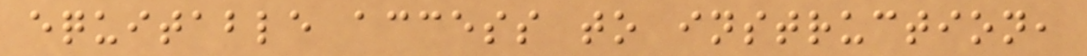equitable access to instruction,
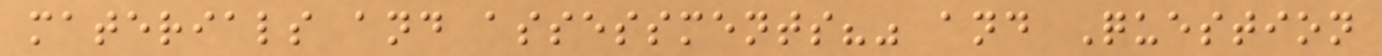materials and assessments?" and Question
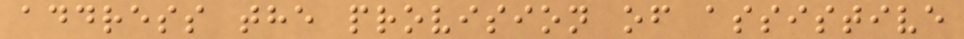address the provision of assistive
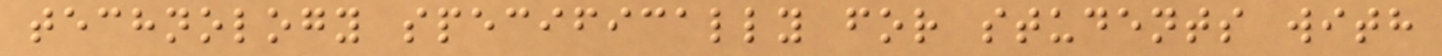technology specifically for students with
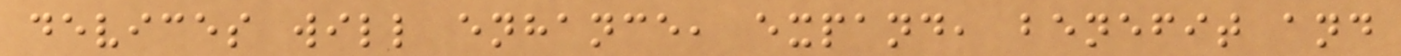devices will enhance, expand, benefit and
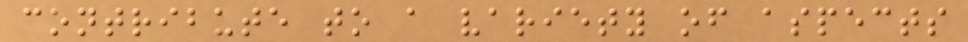contribute to a variety of aspects
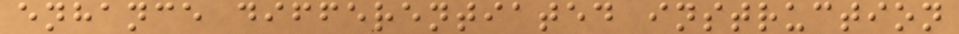enhance differentiated instruction
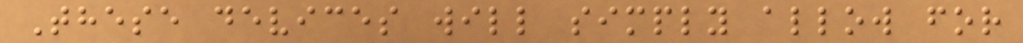These devices will simply allow for
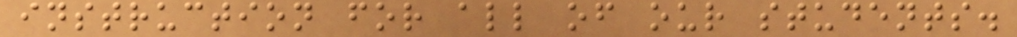instruction for all of our students.
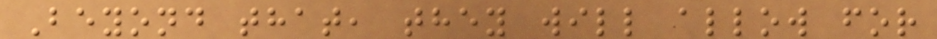Beyond that, they will allow for
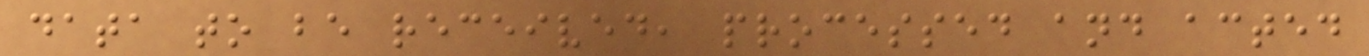data to be received, processed and acted
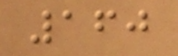160
